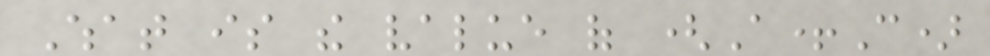What is the value of (A+C)
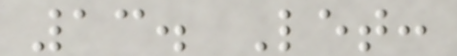13. Let:
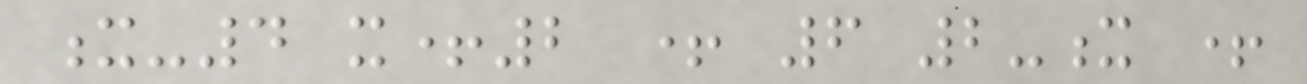x-4 x+2 + 6 2-x +
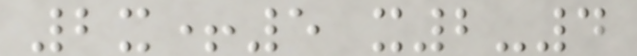2x+5 x2-4
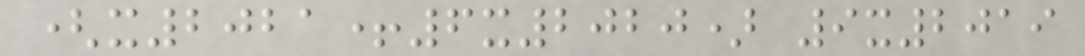(x2021+6x2020) 9x2019
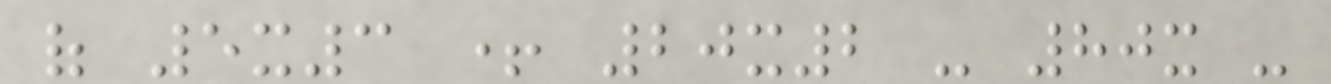of 5x3 + 20x2 - 80x -
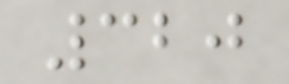320
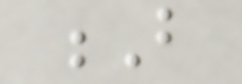B
